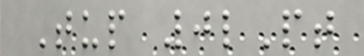Tup 0lPt
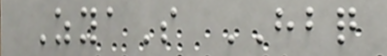ZyaS HBQ
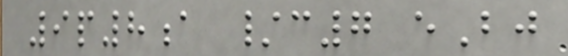9p8a /c7 eBj
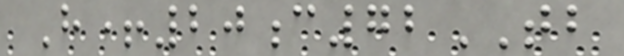H+20c72TB
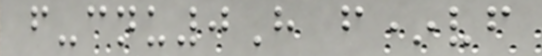f-cnu0H f*vf
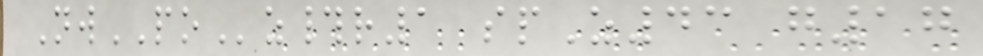NwPOz#r1 spZ43 g17
